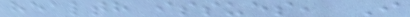health issues, I
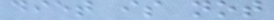diet is not
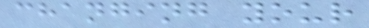changing your
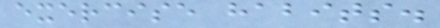exercise habits.
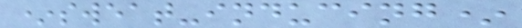*sweat-inducing*
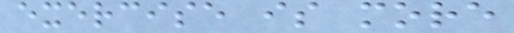exercise is more
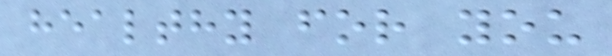healthy for you
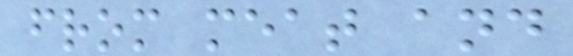from meat and
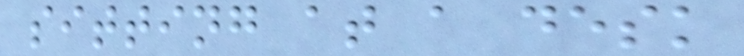sitting at a desk
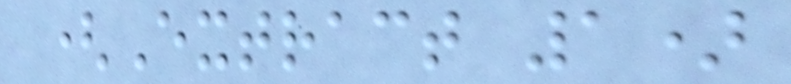(Extract 1)
